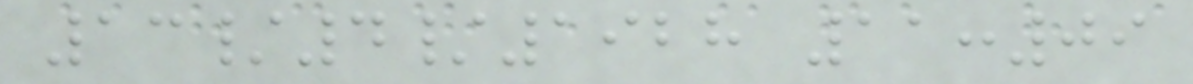13/4/1928 11:09
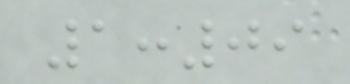1:09
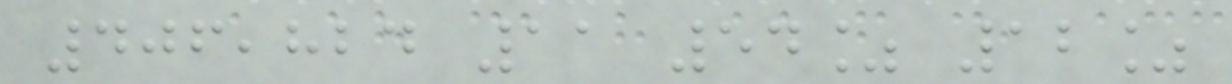406,824 11 54% 12%
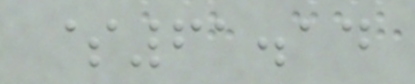$61.14
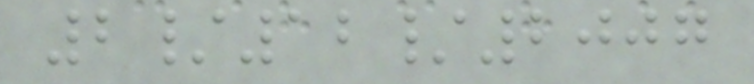2/12/2007
